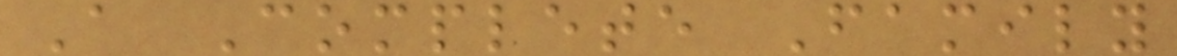A Complete Family
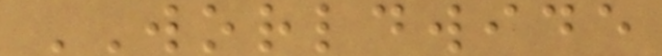WORLDWIDE
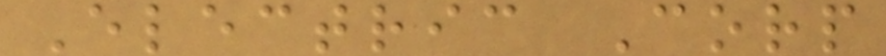Electric Corp
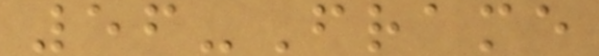56-Frame
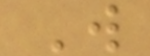W
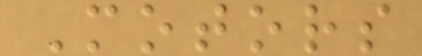Motors
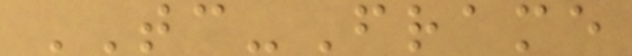TC-Frame
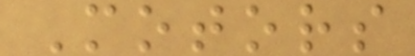Motors
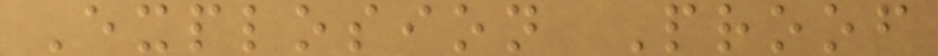Explosion Proof
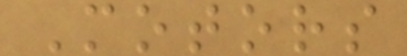Motors
